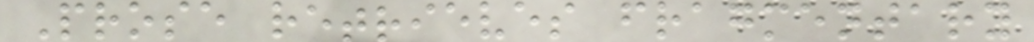Prose retrieves fragmentary
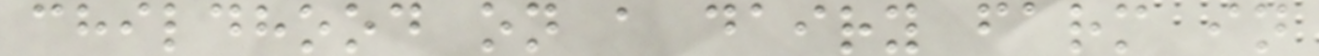childhood on a dairy farm in
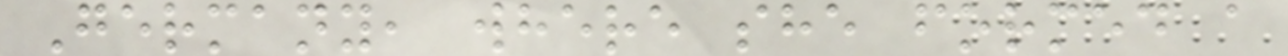Germany, where she formed a
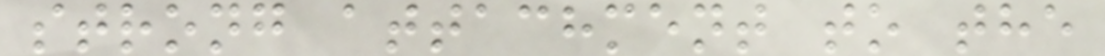strong attachment to the
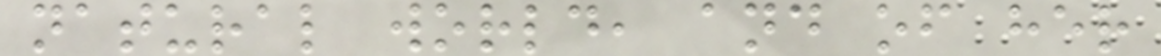natural world, and of her
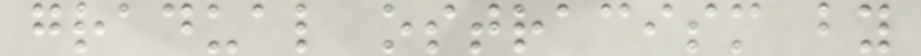gradual ostracism by
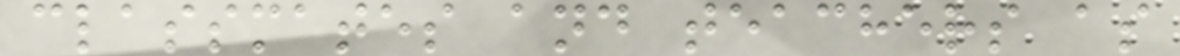classmates and teachers as
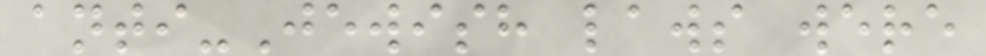anti-Jewish laws were
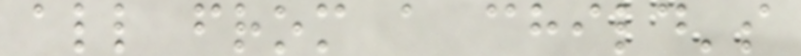all from a child's
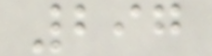297
